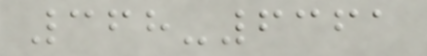368-6361
